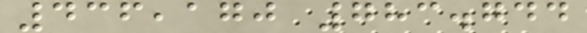436,170 783.744
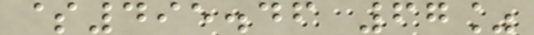$495.46 67%
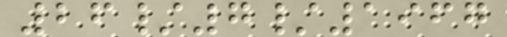26/7/1967
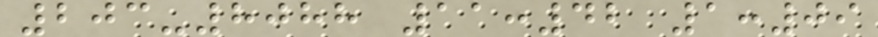203-8088 11:42 1:09
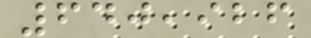640,926
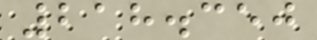218.350
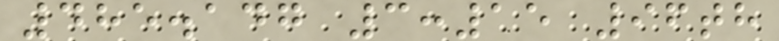485.147 3:15 96th
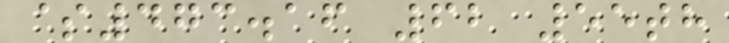$473.16 62 55th
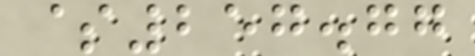$257.77
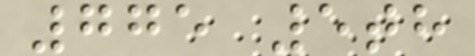775 5th
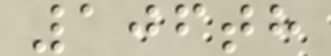106th
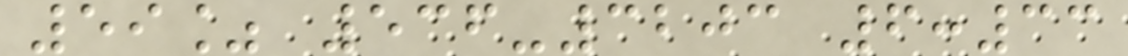59% 536-3203 6:33
